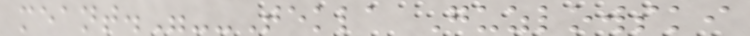meant."--Tekla Guzlowski
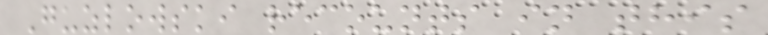Guzlowski recounts in this
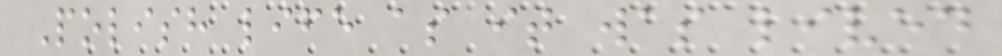Polish life as it was lived
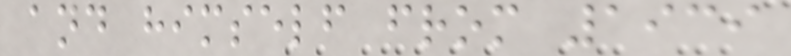and himself from 1939
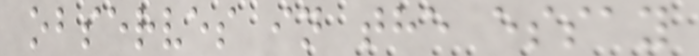observes in the essay
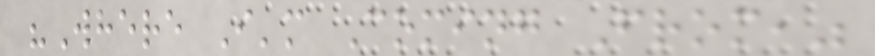"Where I'm Coming From,"
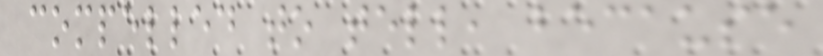compelled to tell, because
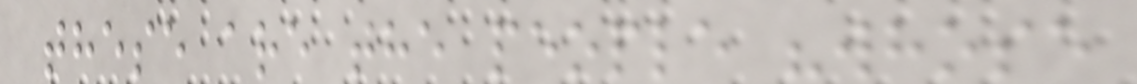these are the people "whose
